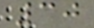30
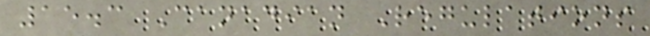15.3 Canadian Regulations
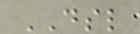DSL
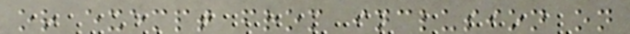or exempt from inclusion on
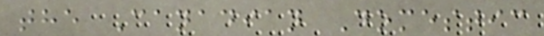the Canadian Domestic
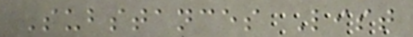Substances List
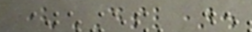(DSL).
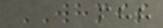WHMIS
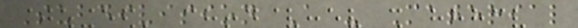Subdivision A - Material
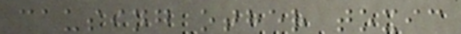causing other toxic
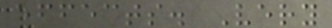effects. Very
